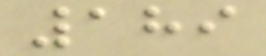189
